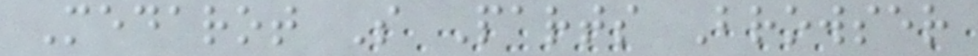Medarot S Parts Browser
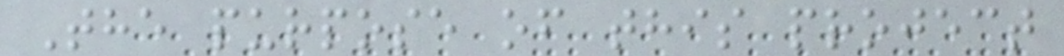The purpose of this project
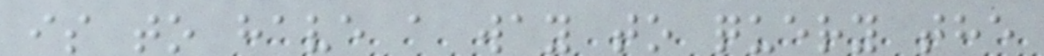is to have a way to query the
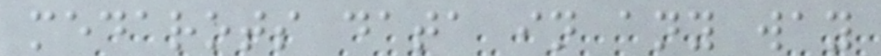medarots data in any way
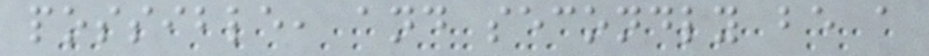possible, and secondly be a
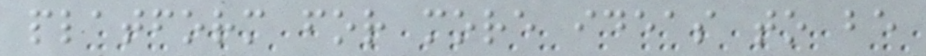platform for more ideas to be
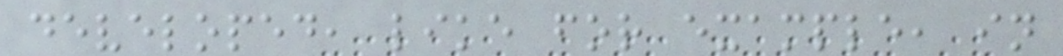developed, like for example, in
